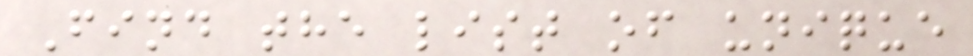Find the list of unique
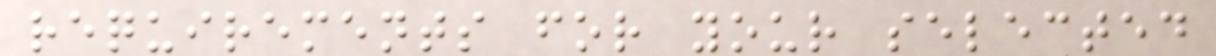requirements for your selected
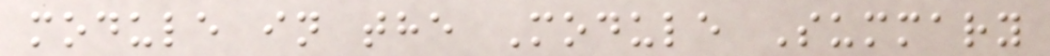module in the Module Summary
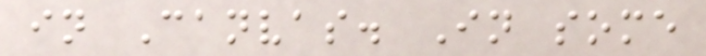in Canvas. In some
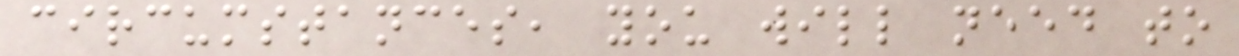circumstances, you will need to
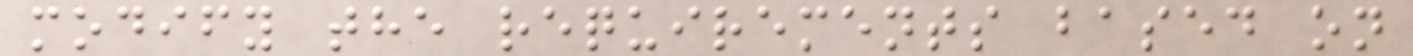modify the requirements based on
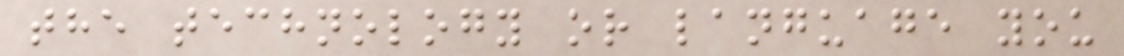the technology or language you
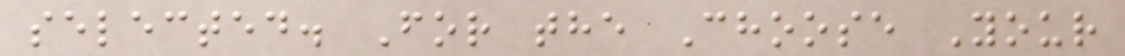selected. For the Choose Your
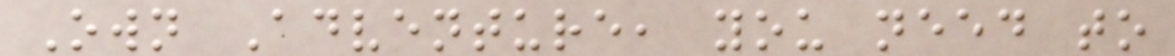Own Adventure, you need to
